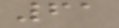61
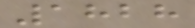1828
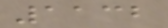1132
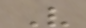V
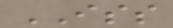ISS
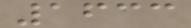1633
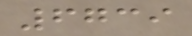6739
